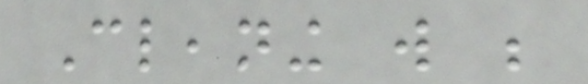Cleaning will be
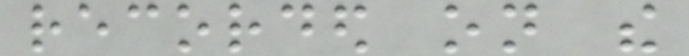recorded on the
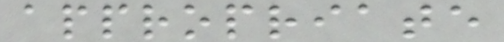appropriate
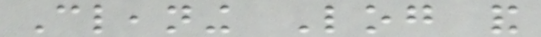Cleaning Log and
